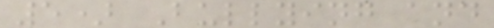5) Bullying and
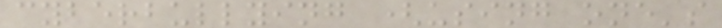cyberbullying (using one's
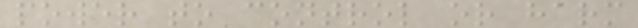power to control or harm
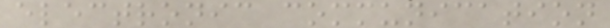electronic communication
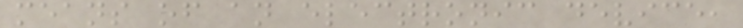means of an electronic device,
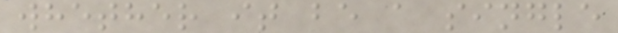whether it be a single
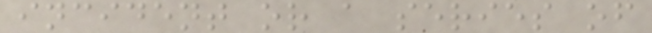incident or a series of
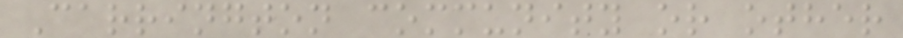Carrington community or other
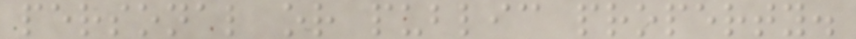personal or public property.
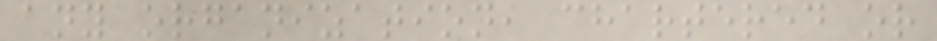any organization, chartered or
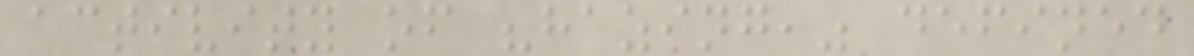activity of "hazing," defined
